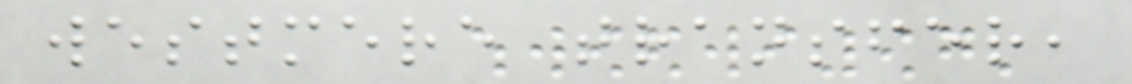westmere transfer,
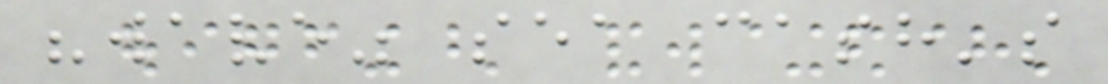"wave" sea cash's
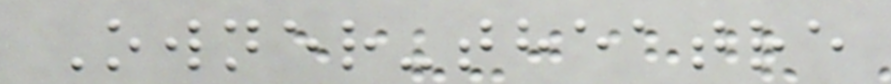Owner-theatre
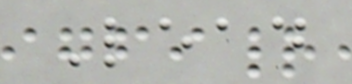Lead
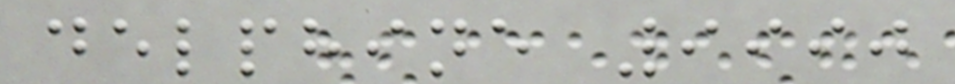delphine 9990
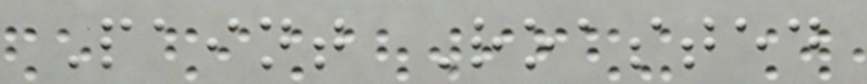Paint Roasted
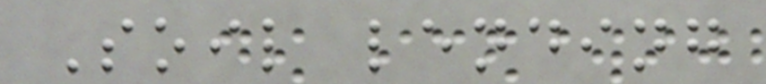Soil lending
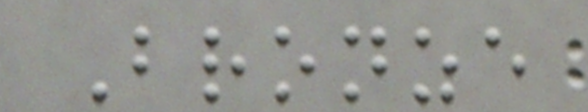Bronze
